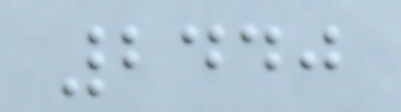2440
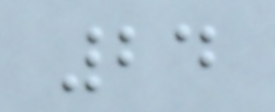24
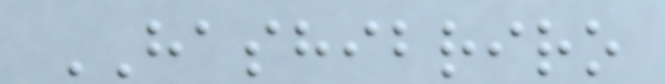HASHIBRIRO
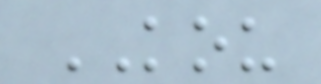KOU
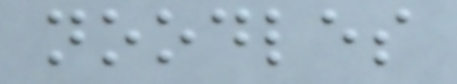noodles
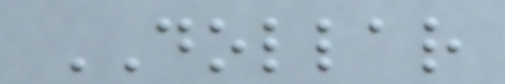DOLLAR
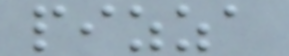pizza
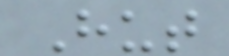Hut
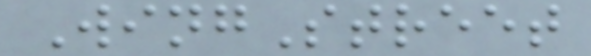WingStreet
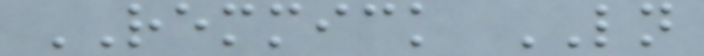REMMICK LN
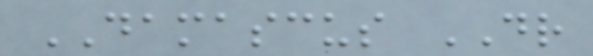DAMASCUS DR
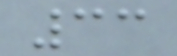33
